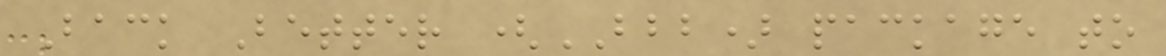Back Better (BBB) package to
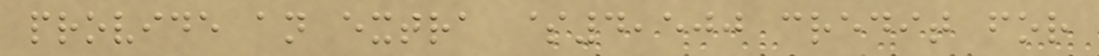provide an extra $4,500 credit for
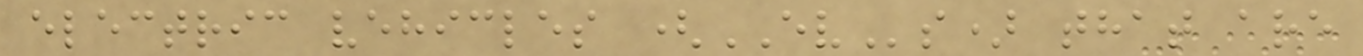electric vehicles (EVs) that are
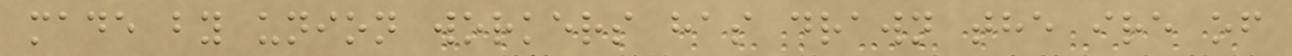made by union workers has drawn the ire of
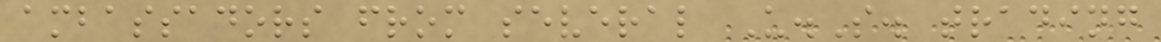ambassadors from several U.S. trading
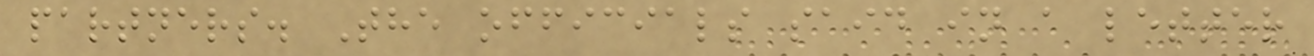partners. The officials said in a letter
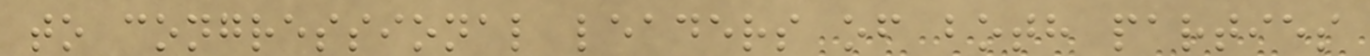to congressional leaders of both parties
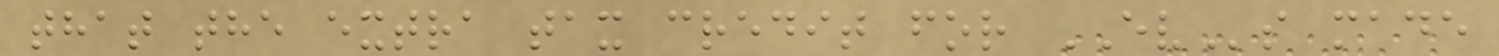that the extra tax credit for EVs made
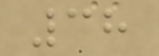38
